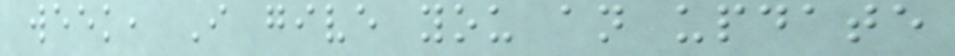week, I give you an update
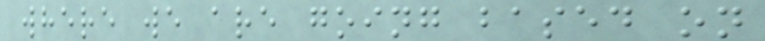where we are going based on
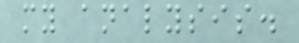my analysis.
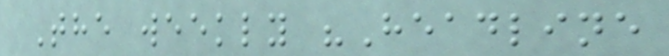The weekly "Headline
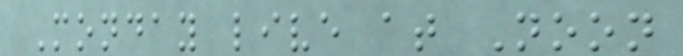Monday live at Noon
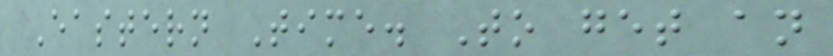Eastern Time. To get an
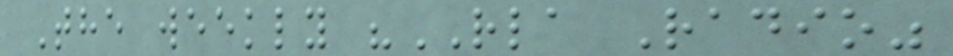The weekly "RLA Radio"
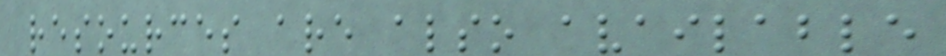resources are also available
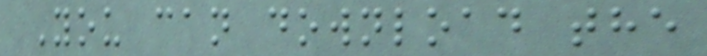You can download the
